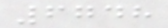6748
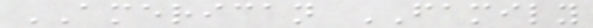AMERICAN FAMILY
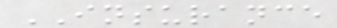INSURANCE
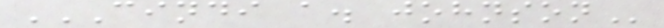CINDI A. JOHNSON
